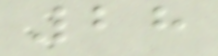28
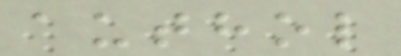authol
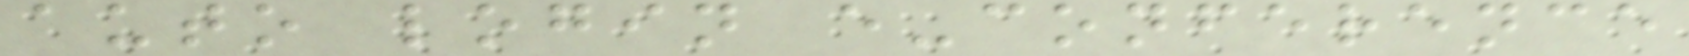auto login e-conference
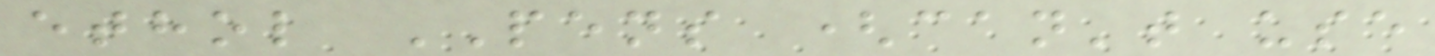ethol PENS (can't use
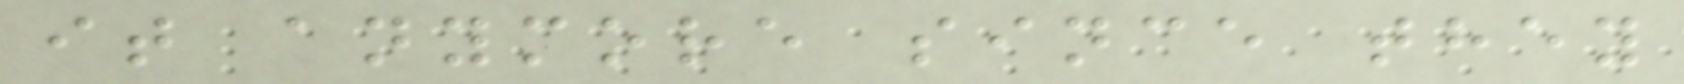it anymore since they
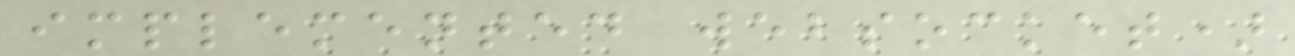implemented websocket)
